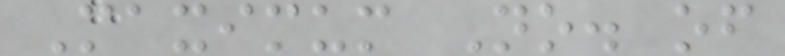Maximum No. of
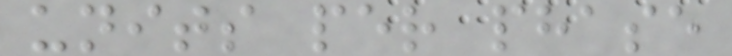units per phase
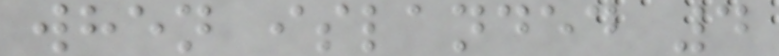when islanded 4
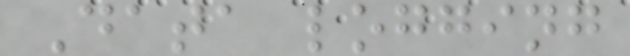Data logging
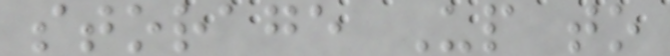storage Up to
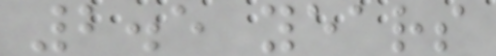2.5 years
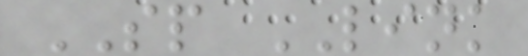SP LINK
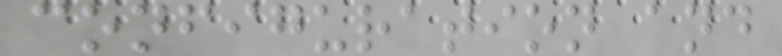configuration and
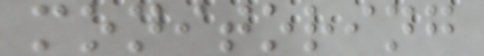monitoring
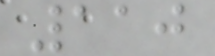110
